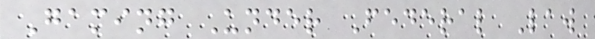Gaming Under Federal Law
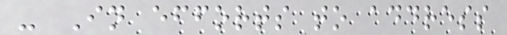- In efforts to address
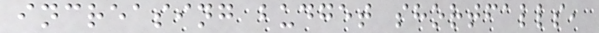increasing budget shortfalls,
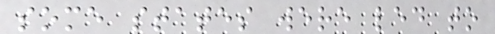some states were led to
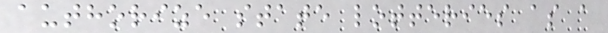authorize state lotteries as a
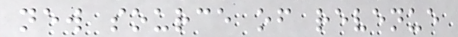new source of revenue
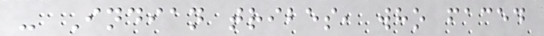- Indian tribes, who faced
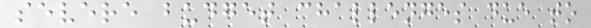severe budget challenges due to
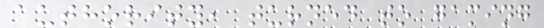authority, turned to gaming
